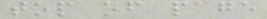top of page
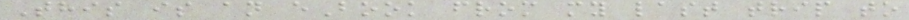This is an eBook from my last trip to
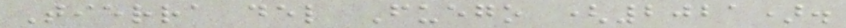Tierra del Fuego (2021).
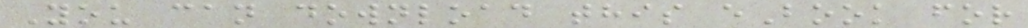You can download this eBook for
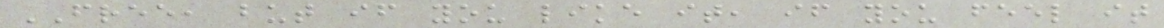FREE, but if you like it, if you feel it
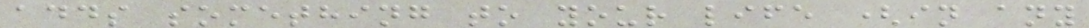adds something to your life (in any
